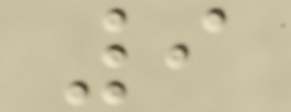9
